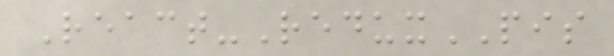React-ReduxPIS
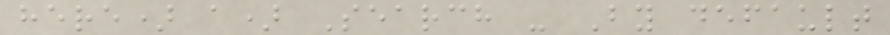here) a) Search - By default
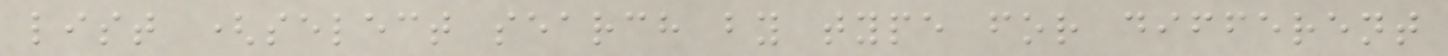list (select search by type for different
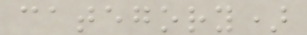category)
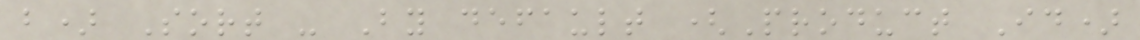b) Sort - By default (Product Id)
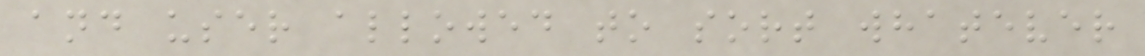and user allowed to sort whatever
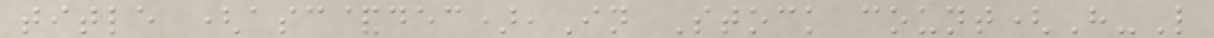title (asc&dec),In Stock count(H-L
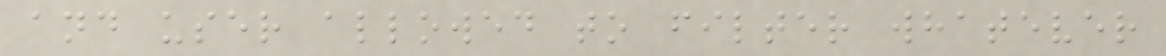and user allowed to filter whatever
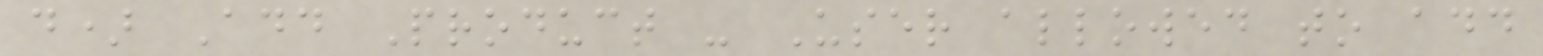d) Add Product - User allowed to add
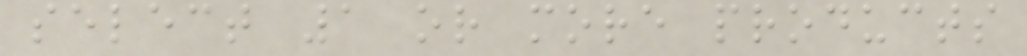select 1 or more products
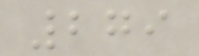279
